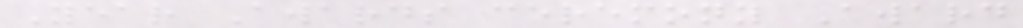Year Awards ceremony Award
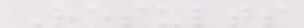Results
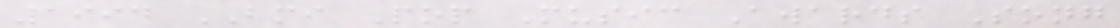1994 BMI Pop Music Awards Song
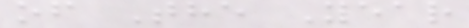of The Year
